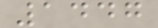1447
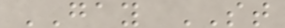GAY ST
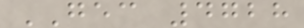GEC 4728
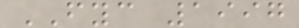FYC 1997
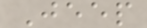Jeep
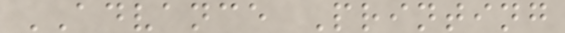ADVANCE Printing
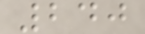240
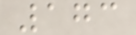173
